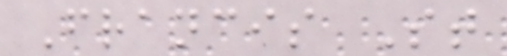Francis St
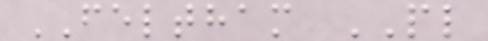FELTHAM PL
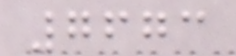7673
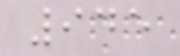945
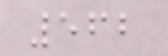562
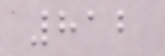812
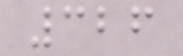326
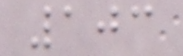103
